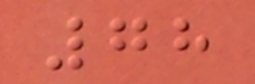78
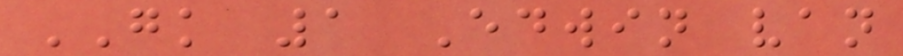GK 1 Edwin van
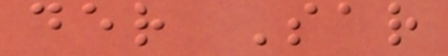der Sar
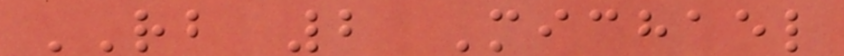RB 2 Michael
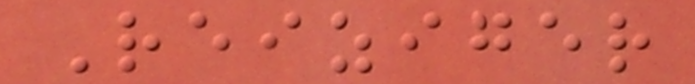Reiziger
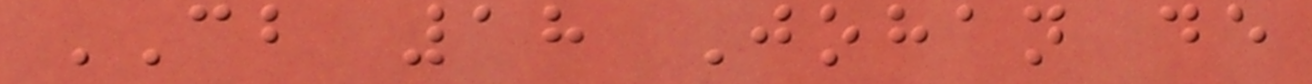CB 18 Johan de
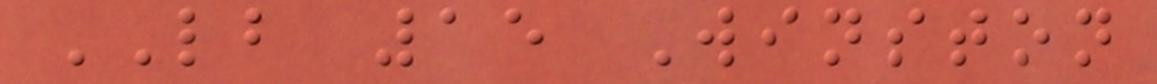LB 15 Winston
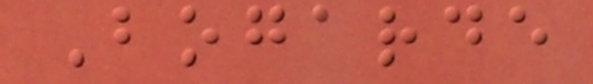Bogarde
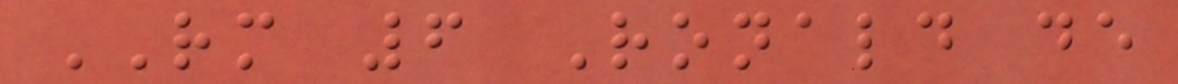RM 6 Ronald de
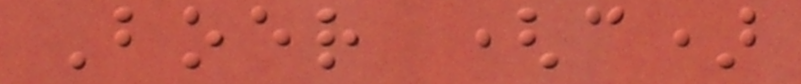Boer (c)
